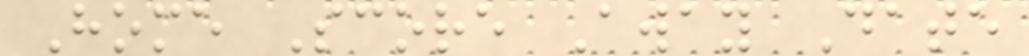Home Score Away Date
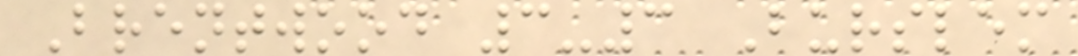Brentwood 3-3 Burslem
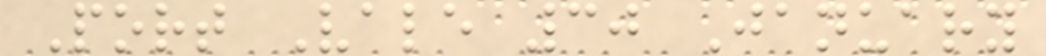Port Vale 30 January
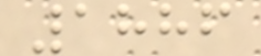1886
